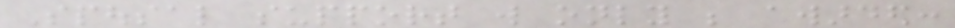Spousal support will only be awarded:
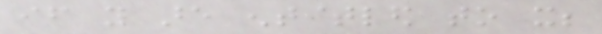if you are entitled to it;
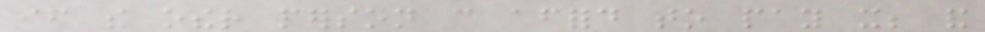if the other person can afford to pay it; and
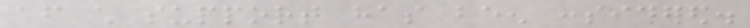after child support has been considered.
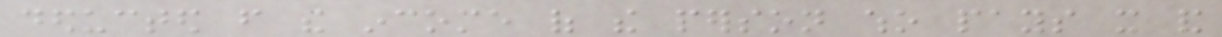deducted from the income of the person who pays it and
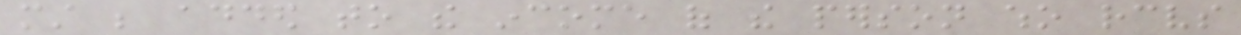must be added to the income of the person who receives
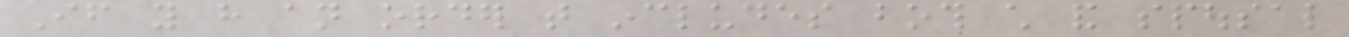If you have an order that includes both child and spousal
